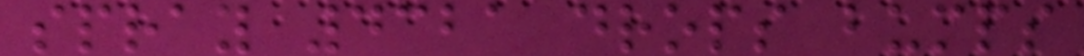spray 4321 drops bumps
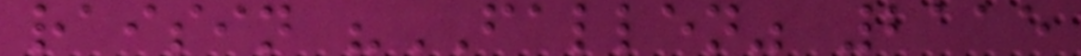raisin "FALLEN" 2115
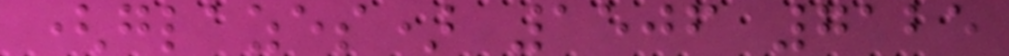(glazes) 1506 7125
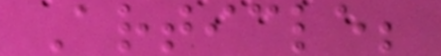Article;
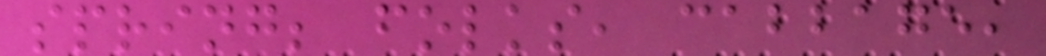spring; folks, cabbage,
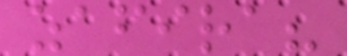zafira?
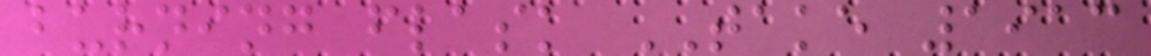burning flask TAKE 1913
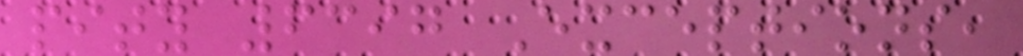pity 6397 Exceptions,
